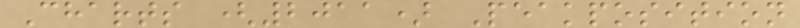Charts (2011) Peakposition
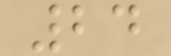24
